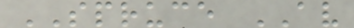SPRUCE AV
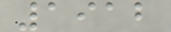1912
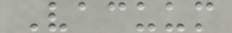Vacuum
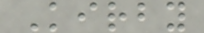Kirby
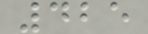425
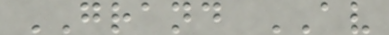GRAND AV
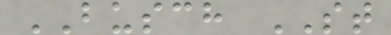BUSCH ST
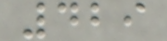429
